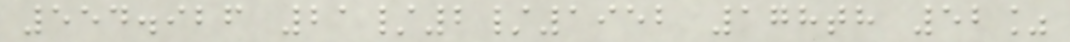554.926 21/2/1952 178th 52%
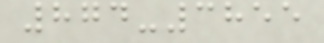874-3855
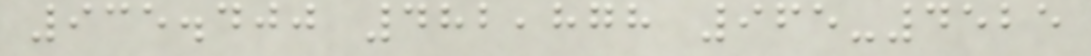935.400 482,878 965-4525
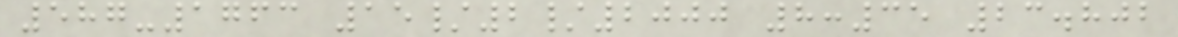587-1763 15/2/2000 8:35 23.802
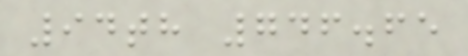94th 746.65
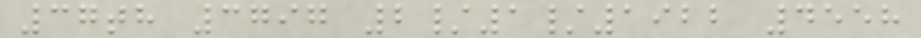37th 3797 2/1/1922 4558
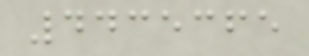4435365
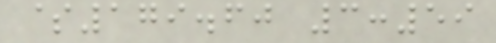$179.60 3:59
